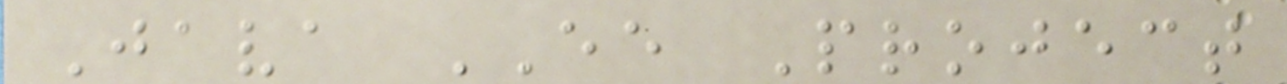Java EE Project
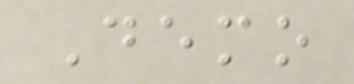Demo
